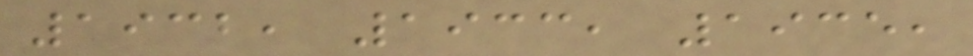1932, 1933, 1935,
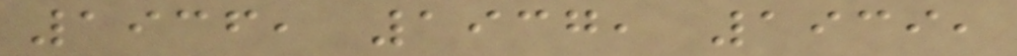1936, 1937, 1939,
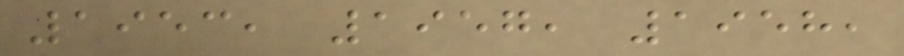1953, 1957, 1958,
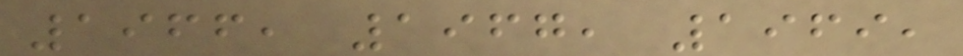1966, 1967, 1969,
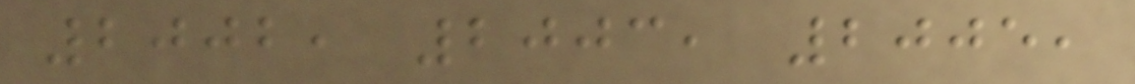2002, 2003, 2005,
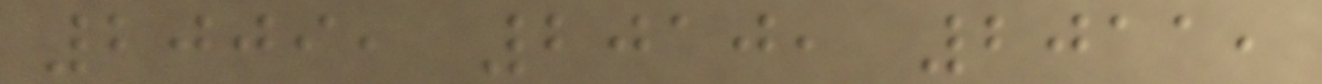2009, 2010, 2011,
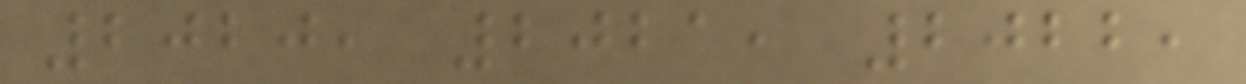2020, 2021, 2022,
